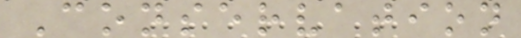Conservation
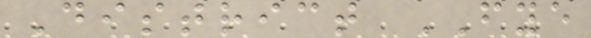District FYE
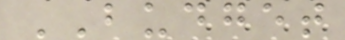BUDGET
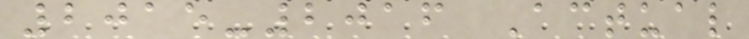2015-2016 Actual
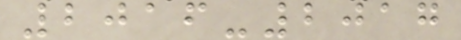2016-2017
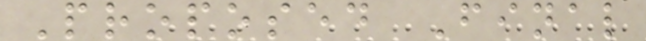Proposed Final
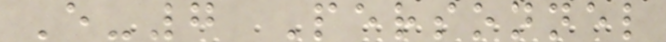E-7 Personnel
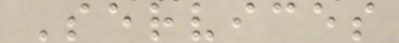Services
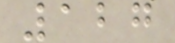127
